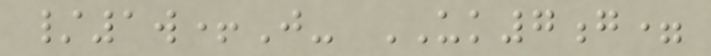/1w+J- UK7g=
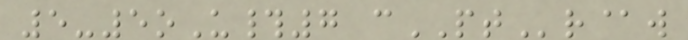5-5oU#7 cPTr@w
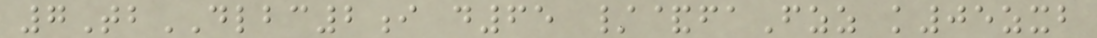7TbDLBC2i d65 /&faFzz k05zxb
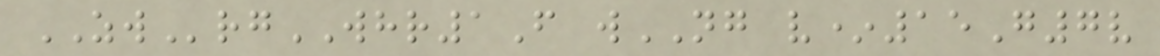ZWrgWHR1F wNG v*15G7v
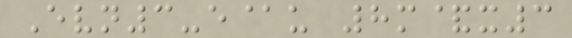Evn3-e@u 8m&x3
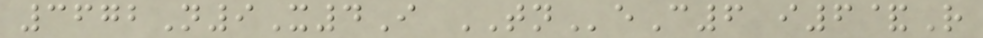3672N9X4I TNeC6 i6&R
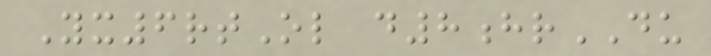Yx6rtOl d8hrDU
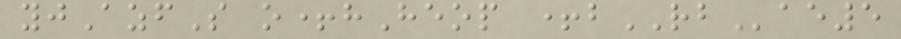yjAzfS o+hHeop +bRBae5
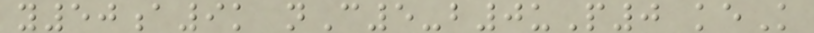y50a9k nC5-b0uP0 keK
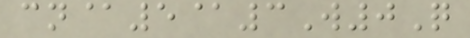cn@5@3W0Q
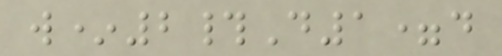w*2#D1=d
